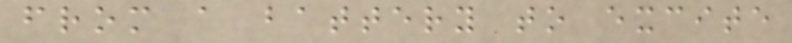from a battery to excite
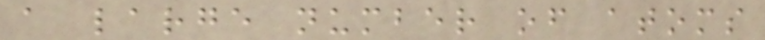a large number of atoms
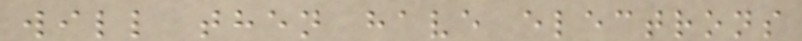will then have electrons
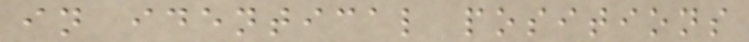in identical positions
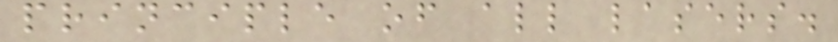principle of all lasers.
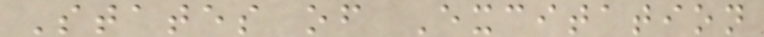States of Excitation
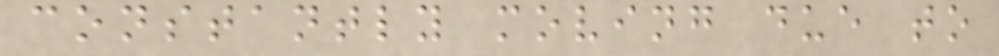constantly moving due to
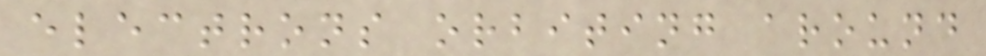electrons orbiting around
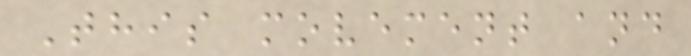This movement and
